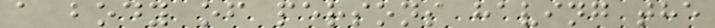a body of persons having the
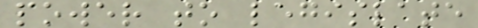power to legislate
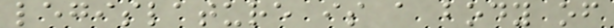legislature is a body of
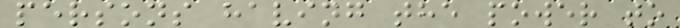persons having the power to
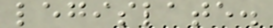legislate.
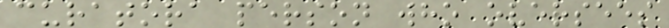curatora person who oversees
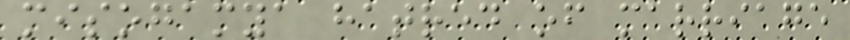misogamya hatred of marriage
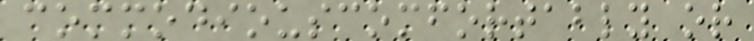commodiouscomfortably or
